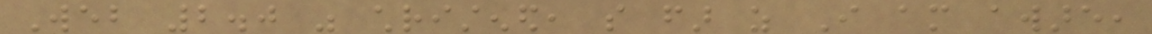Web 2.0 was christened, so far as I am aware,
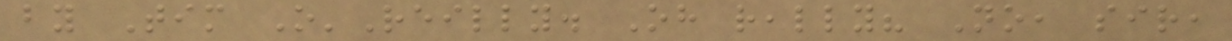by Tim O'Reilly. Oh really? No, sir,
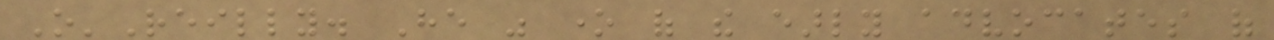O'Reilly. He was one of the early advocates of
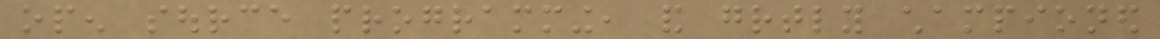open source programming, and greatly championed
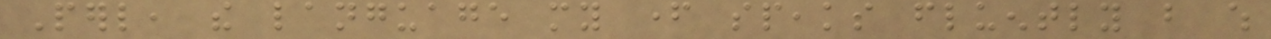Perl, the language my father speaks fluently but which
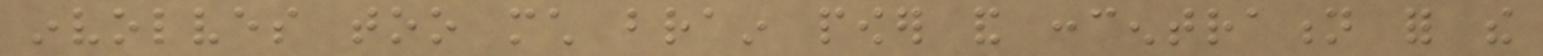involves too much brain power and concentration for the
